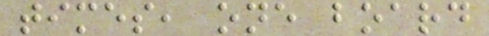times, one board
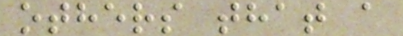others that a
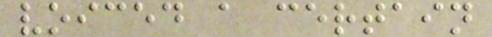voiced a certain
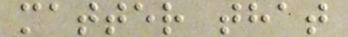matter that
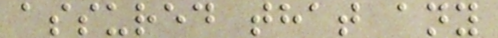assured that any
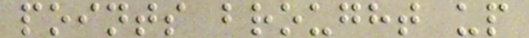points brought up
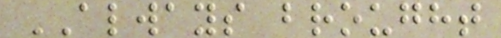ALWAYS brought
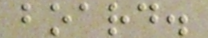board.
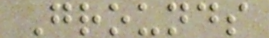Grounds
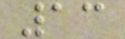13
